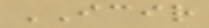ICIR
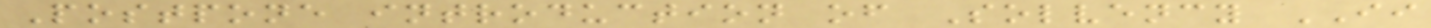Postpone introduction of Solvency II
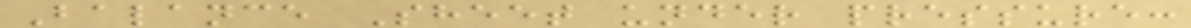Balance Sheet under pressure:
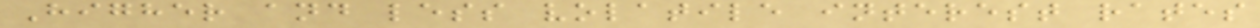Higher and less volatile interest rates
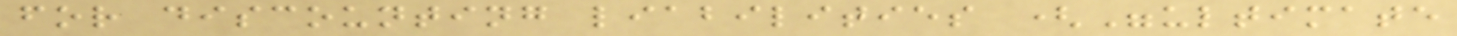for discounting liabilities ("ultimate
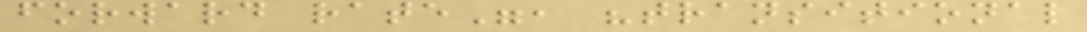forward rate", "transitional
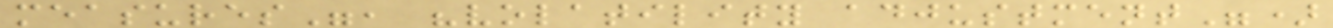measures", "volatility adjustment")
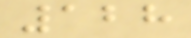128
